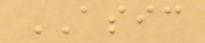ASIC
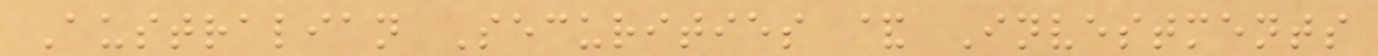Australian Securities & Investments
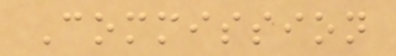Commission
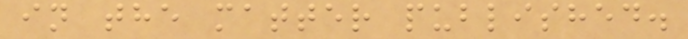in the matter published.
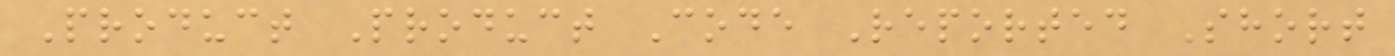Product Product Code Reported Short
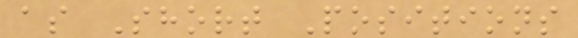as Short Positions
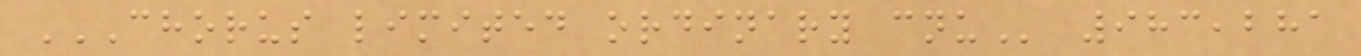CHORUS LIMITED ORDINARY CNU 983,281
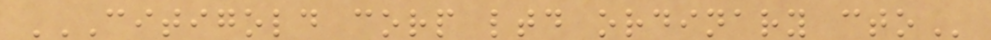CITIGOLD CORP LTD ORDINARY CTO
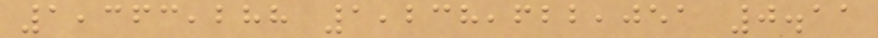1,363,288 1,238,622,051 0.11
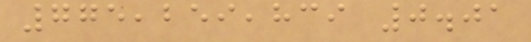775,259,839 0.01
